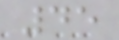45
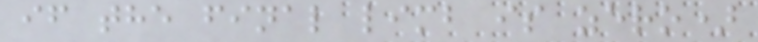if the final limb is zero)
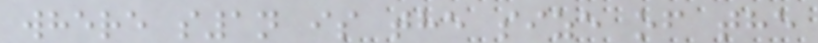where s1n is the size of the
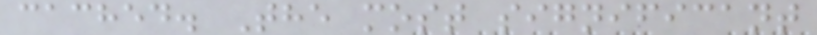cached. The most significant
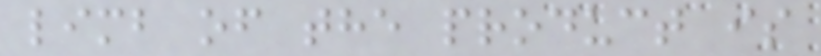limb of the product is
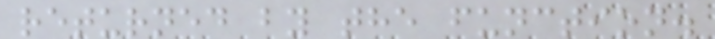returned by the function.
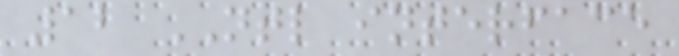12 NTL interface
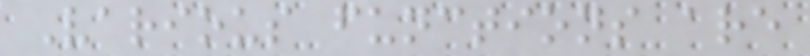Various functions are
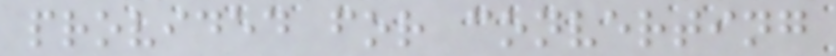provided for converting
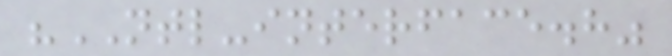"NTL-interface.h"
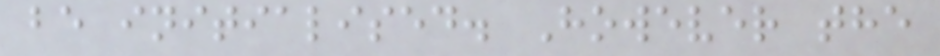be initialised. However the
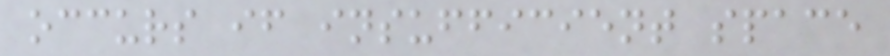occurs if insufficient space
